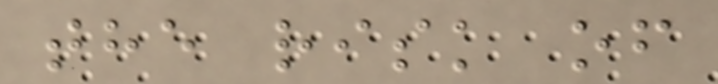the risk of
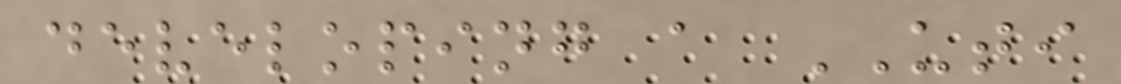developing a UTI
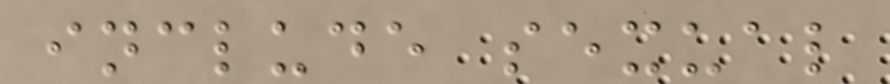include sexual
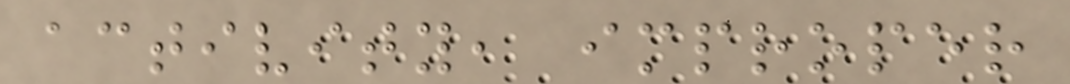activity, improper
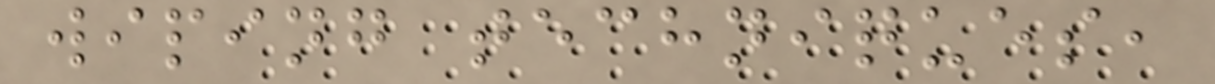wiping techniques,
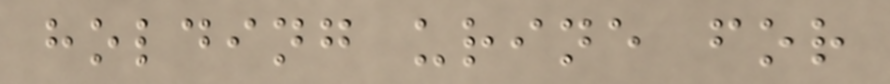holding urine for
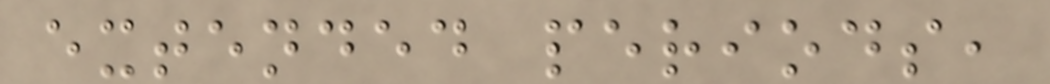extended periods,
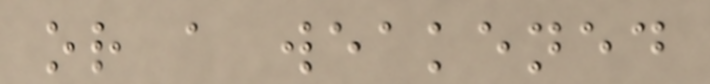or a weakened
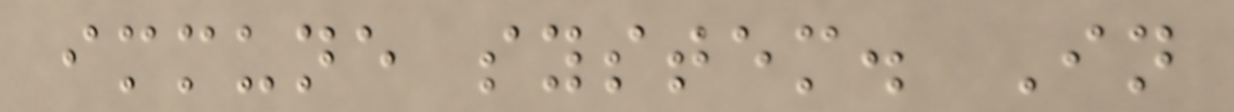immune system. In
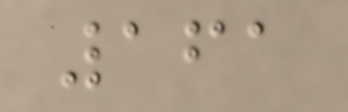161
